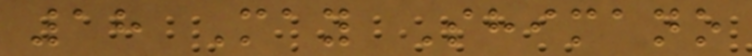18 May Shimano
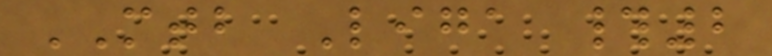MTB Liga #2
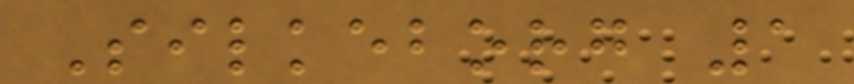Silkeborg 1
